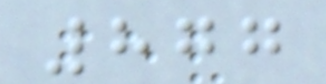877
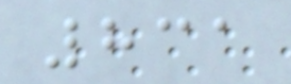831
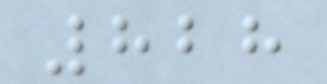828
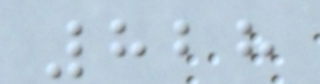828
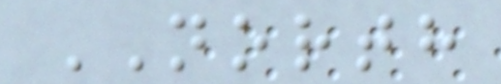NORTH
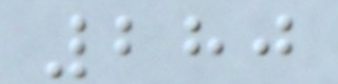280
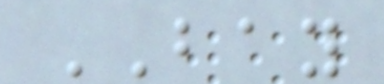BAY
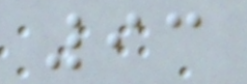93
